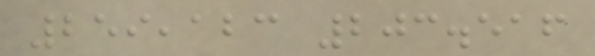259,123 203.516
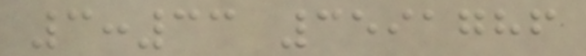3:33 3591786
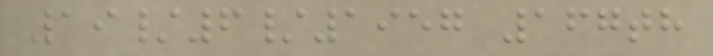19/6/1957 167th
